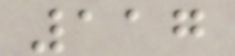117
